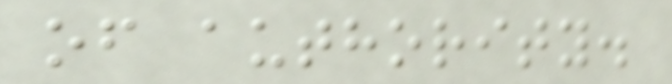of authority.
